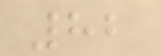82
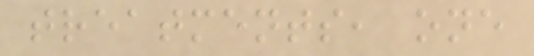treatments, one
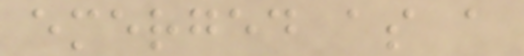emerged as a
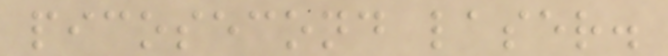picosecond laser.
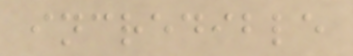incredible
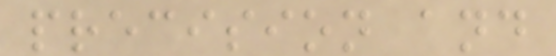precision and
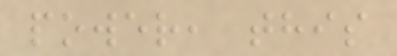power, this
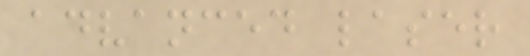advanced laser
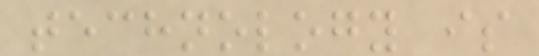technology is
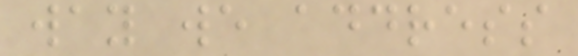way we address
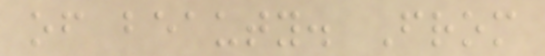of beauty. From
